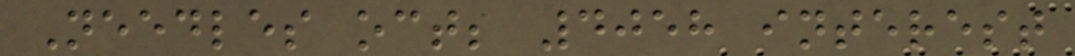Needles oct; 4058 interest
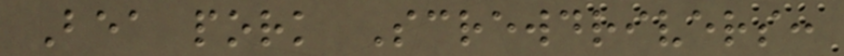Bea pork Screwdrivers:
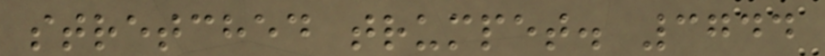stretched trumpet. 3744
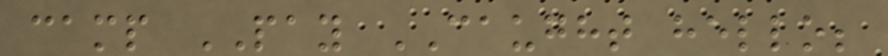camp PAY CAUGHT hello;
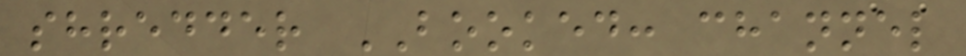shredder BOOKED: channel
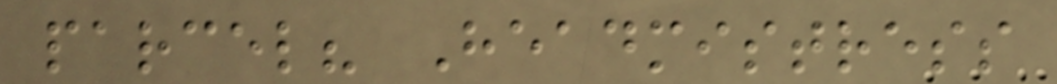parcel? Headmistress
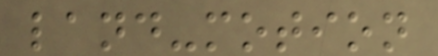land-motion
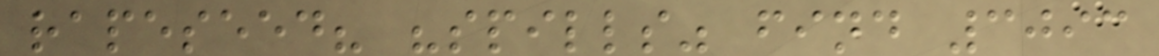rapeseed? "spills" find 3093
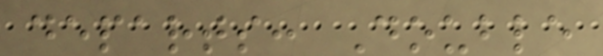departs: Double
